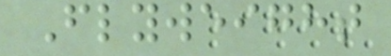Flyweight
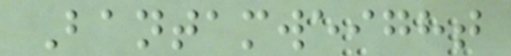Bantamweight
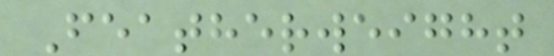Featherweight
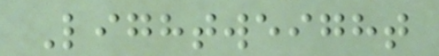Lightweight
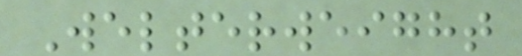Welterweight
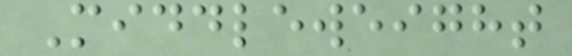Middleweight
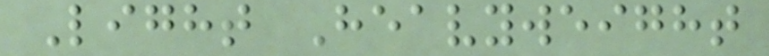Light Heavyweight
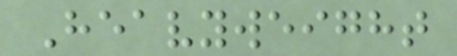Heavyweight
